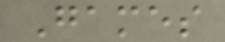Games
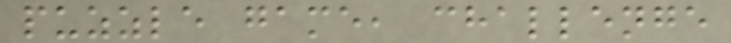puzzle game, challenge
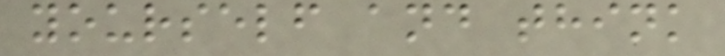yourself and think
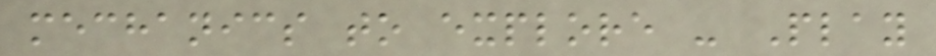mechanics to explore - Play
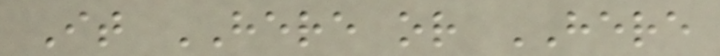It HERE or HERE
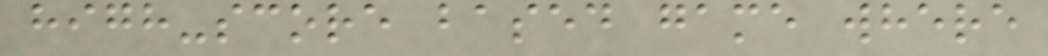high-score based game where
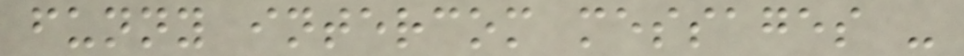funny intercom messages -
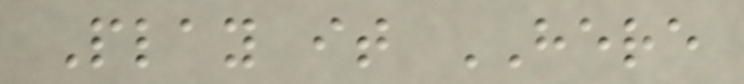Play it HERE
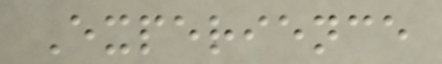Experience
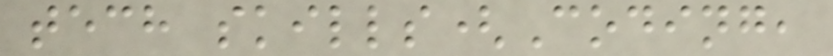tech skills(Coding,
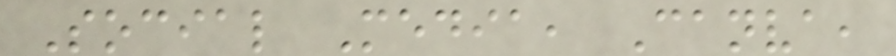Social Media, Canva,
